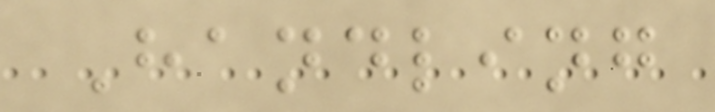Handling
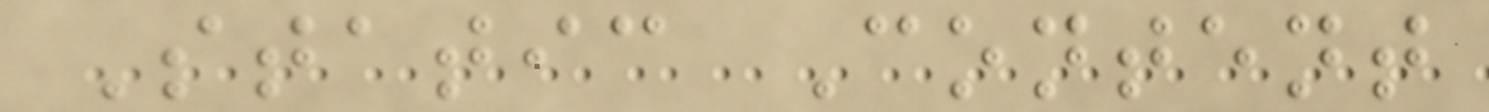Static Content
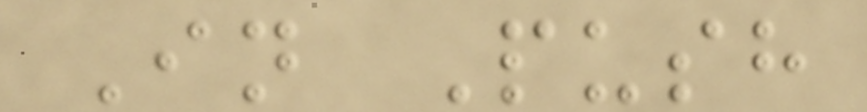In Push
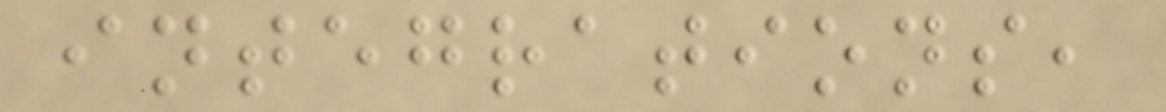integrations,
